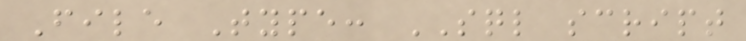File Type: SQL script
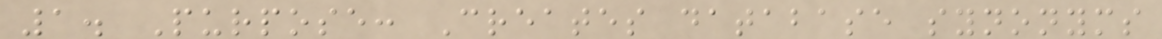1. Purpose: Creates database synonyms
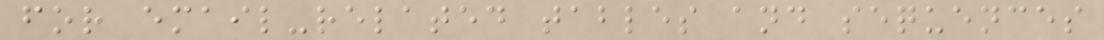for email-related tables and sequences
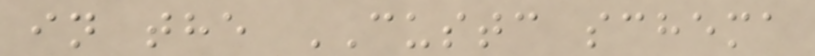in the CUSTC schema
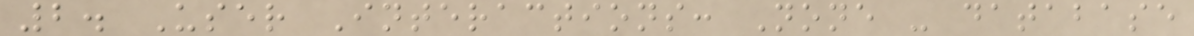2. User Interactions: None - database
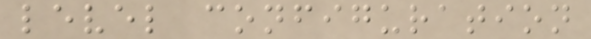level configuration
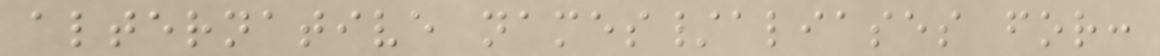alternative names/aliases for:
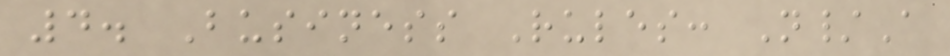4. Business Rules: N/A
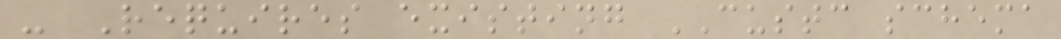- Requires existing CUSTC schema
